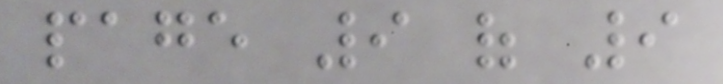page 9 of 9
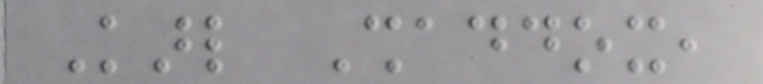Karl Shaddox,
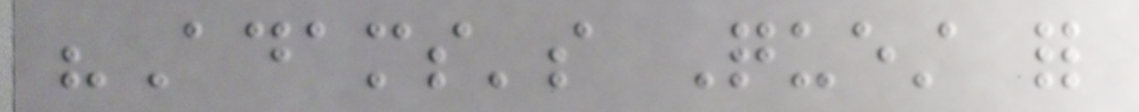"Adams's Quest for
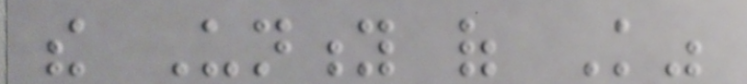the Unity of Knowledge"
